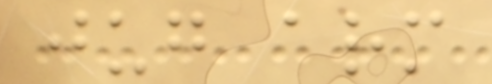jug arm
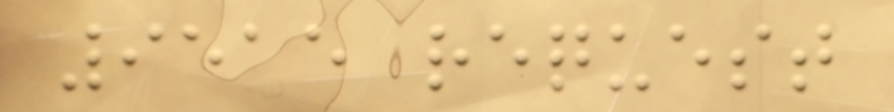9515 request
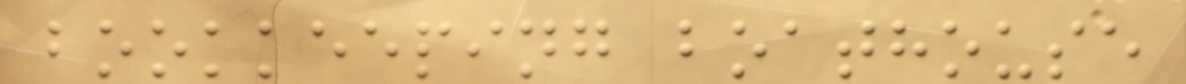bookkeeping boathouse
